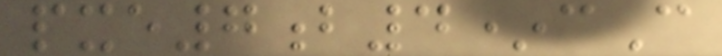pxe7b4*cC
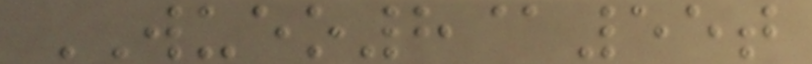WUEO8@55t
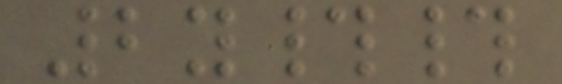2y##
